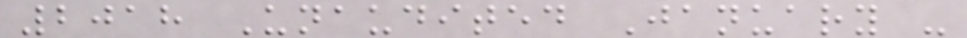2018 Unaudited January -
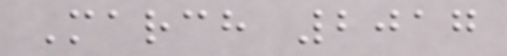March 2017
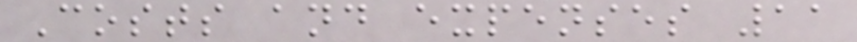Costs and expenses 11
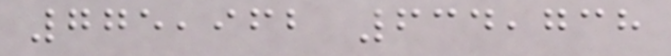775,962 634,738
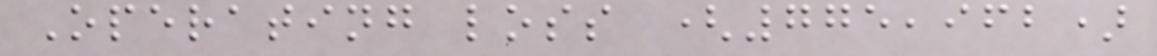Operating loss (775,962)
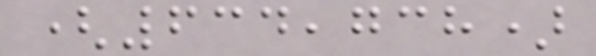(634,738)
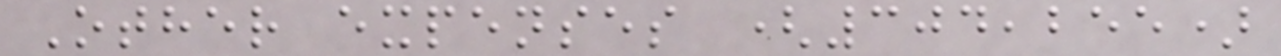Other expenses (304,255)
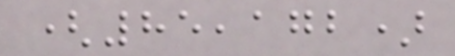(85,172)
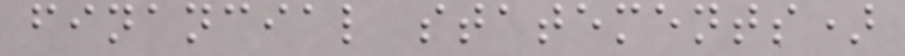financial statements)
